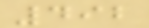492
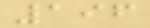196
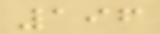196
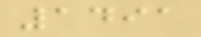1491
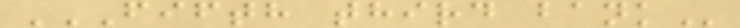FIFTH THIRD BANK
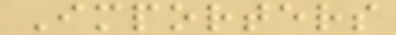Importers
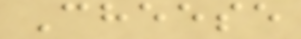Cheese
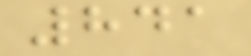841
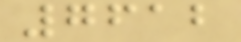7612
